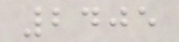2405
